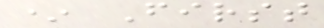* First
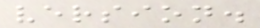version.
